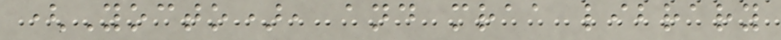(Yocto), and mraa library
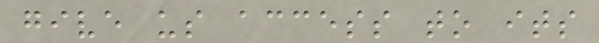give us access to its
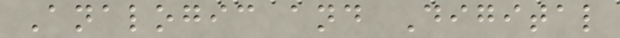Analogic and Digital
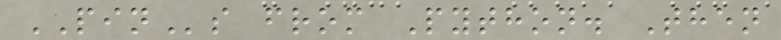PINs from Python. Then
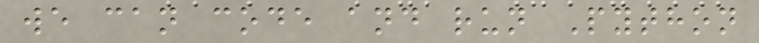we can code and run Python
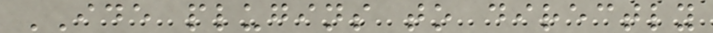IDE plugins to directly
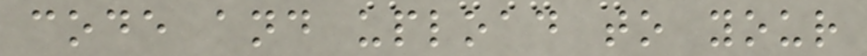code and upload to your
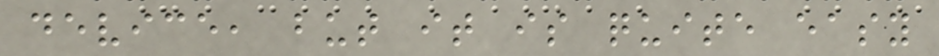device, but it is quite easy
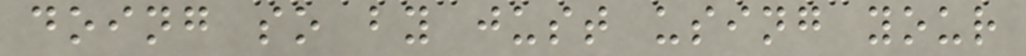doing so by just using your
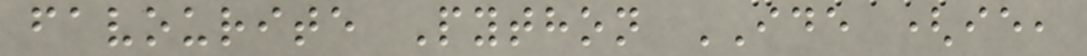favourite Python IDE (ie,
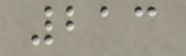213
